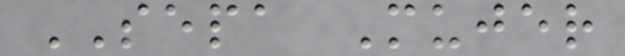SEPA Mujer
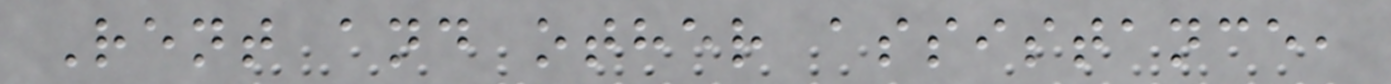Rent and other assistance,
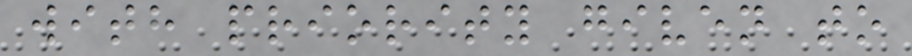with priority given to
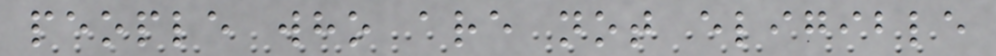people who are not eligible
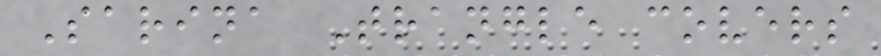Sarina Trangle covers
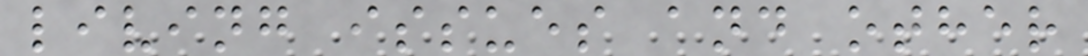living issues and other
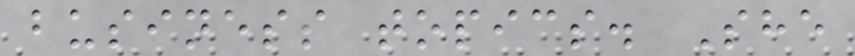business topics. She
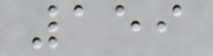159
